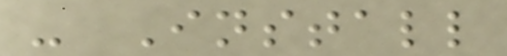- Install
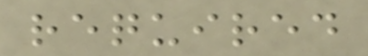required
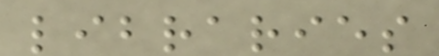libraries
